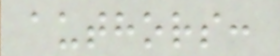authors:
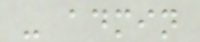- admin
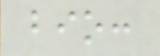bio:
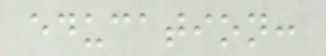education:
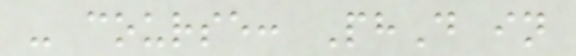- course: PhD in
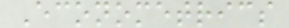Econometrics
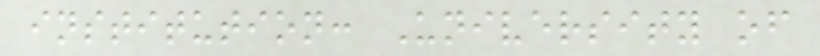institution: University of
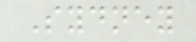Sydney
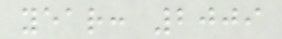year: 2009
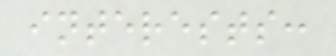interests:
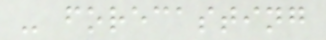- forecasting
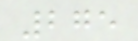275
